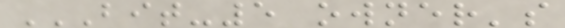BIT-5 OWNER'S
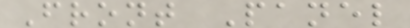Front Panel
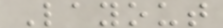Layout
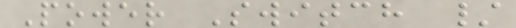Power Switch /
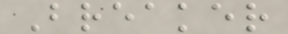Breaker
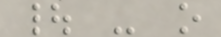| - o
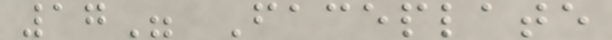17" Faceplate
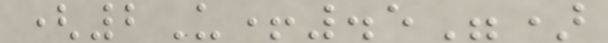(2U+.5")
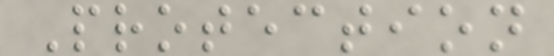Protection
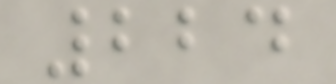224
